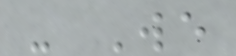- We
